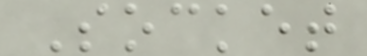Socket
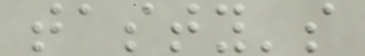tasty's
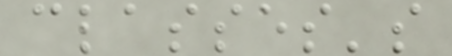classes's
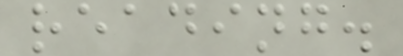reading.
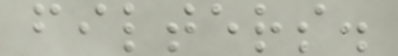filters.
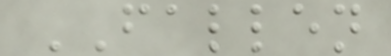FALLEN
